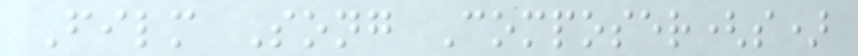Film Song Composer(s)
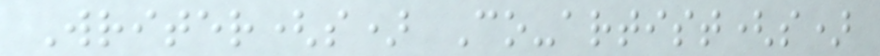Writer(s) Co-artist(s)
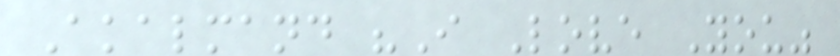Akalmand "I Love You"
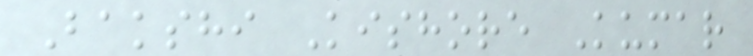Bakshi Kishore Kumar
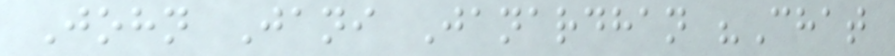John Jani Janardhan "Chat
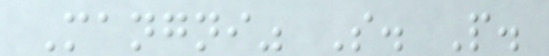Mangni" S. P.
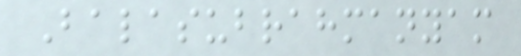Balasubrahmanyam
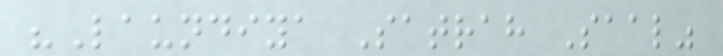"Laundiya Satrah Saal"
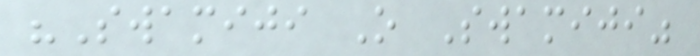"Swamiji O Swamiji"
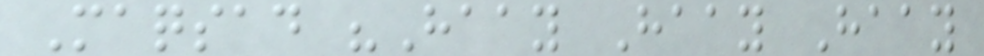Maqsad "Haay Haay Haay
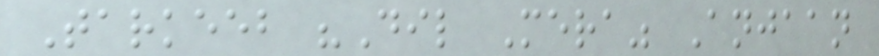Tarkeeb "Dil Mera" Anjaan
